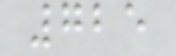725
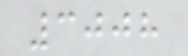3008
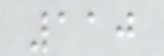110
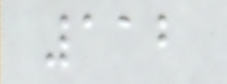112
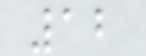12
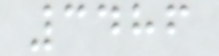3486
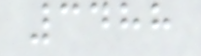3488
